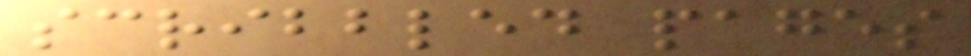scribbled pages
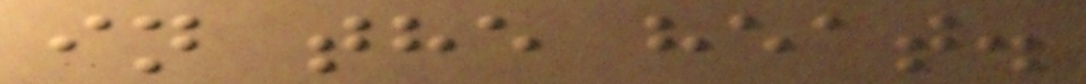in the heat.
